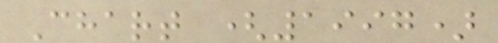Chart (1997)
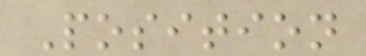Position
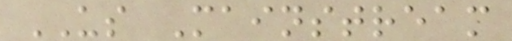US Mainstream
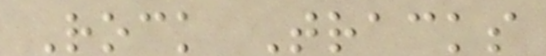Rock Tracks
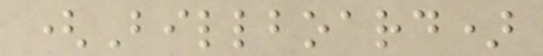(Billboard)
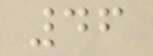46
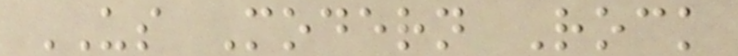US Modern Rock
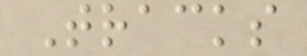Tracks
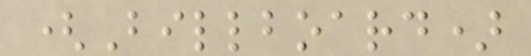(Billboard)
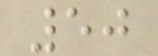50
